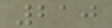210
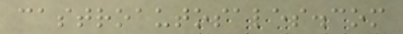castroautosales.com
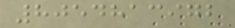8054813972
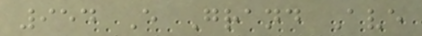954 E Grand Ave
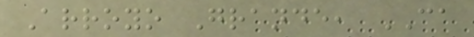Arroyo Grande, CA
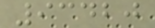93420
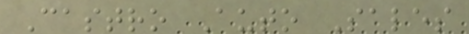Castro Auto Sales
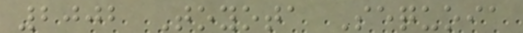2002 Toyota Sequoia
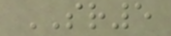SR5
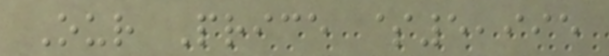Our Price $5,995
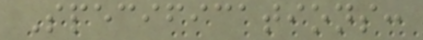Specifications:
